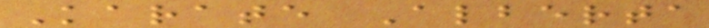Karate Alberta
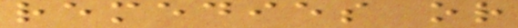remedies or
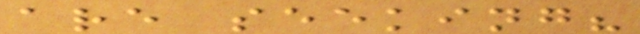are seeking?
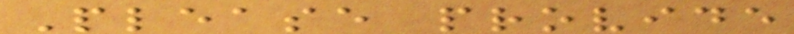Please provide
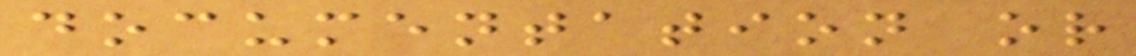documentation or
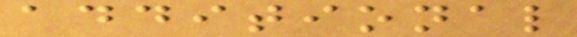additional
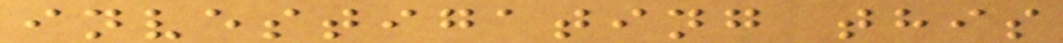investigating this
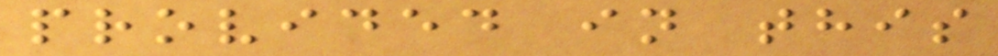provided in this
